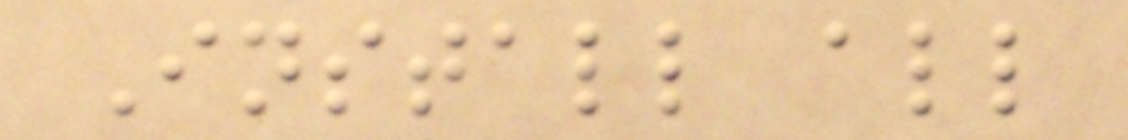Install all
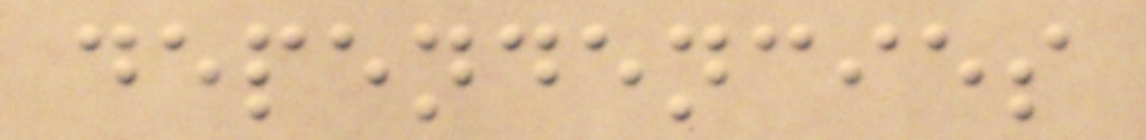dependencies
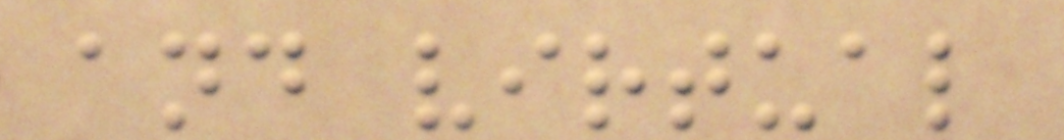and virtual
